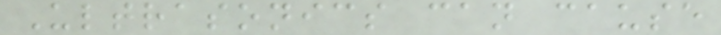Ultrasonics can cause
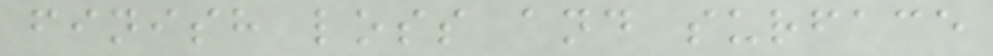finish loss and surface
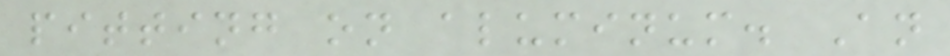pitting on aluminum. An
